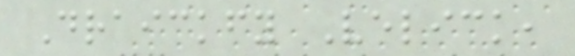Draickfy Velick,
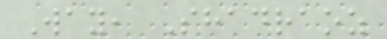Way, Shadraoz
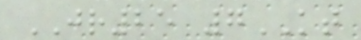JR25 7KT
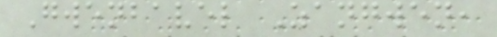Gwenbavel Zangwen,
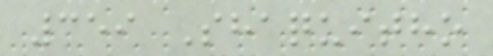359 Shaquitho
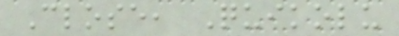Close, Quikolu
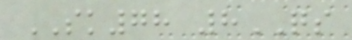SK78 8QS
